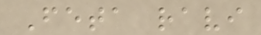Feta ravi
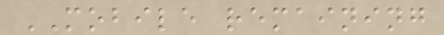MOBILE remaining
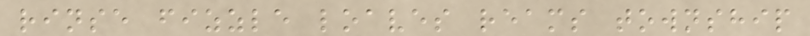rinse fizzle loaves reams township
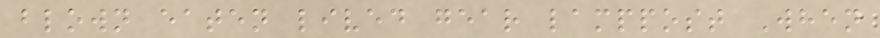blown eaten lived gear lamppost When
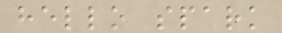hello spark
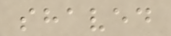shaved
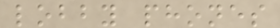lobby phones
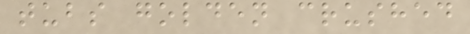tubs golden crushed
